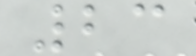23
